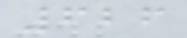626
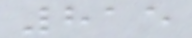815
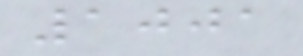1001
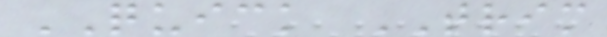QUICK TRIM
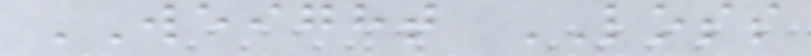WEIGHT LOSS
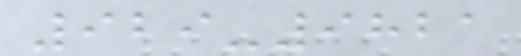929-9821
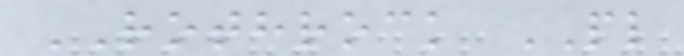ROTHROCK PL
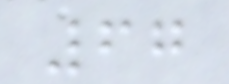67
